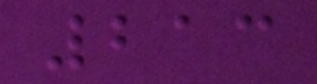213
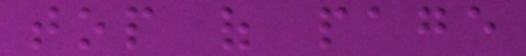top of page
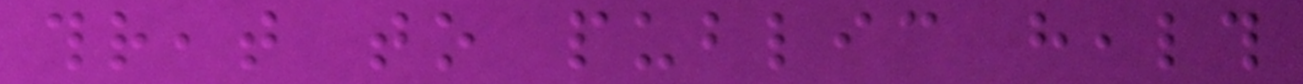threat to public health
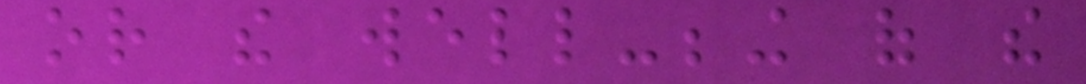or the well-being of the
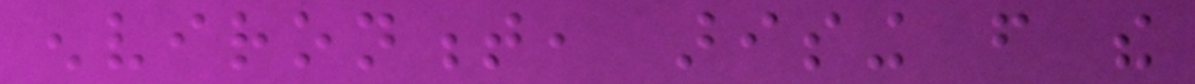environment, arising from the
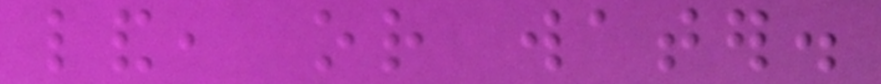land, or water.
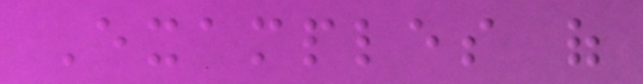Examples of
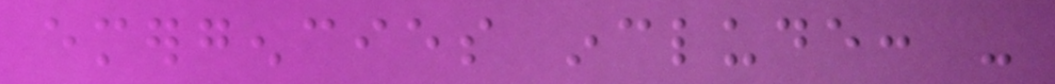emergencies include: -
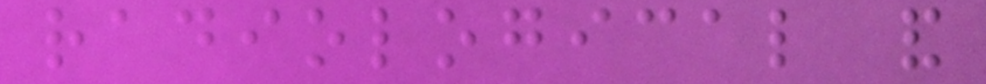radiological and
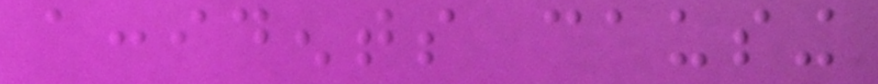accidents causing
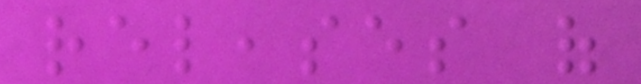releases of
